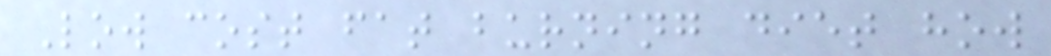Low cost fat burning diet how
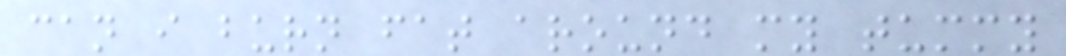can i burn fat around my tummy
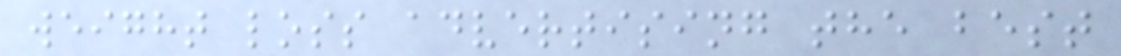weight loss advertising the best
